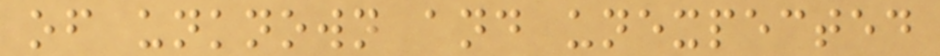of unknown and unexpected
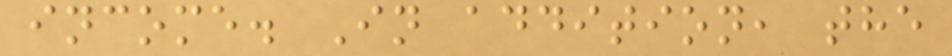income. In addition, the
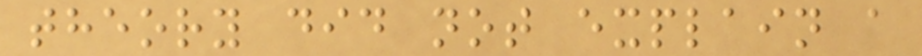theory did not explain a
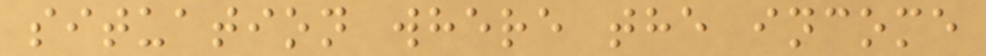situation where the income
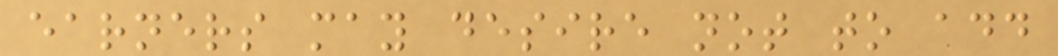earners may desire not to add
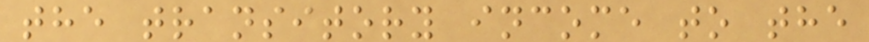the transitory income to the
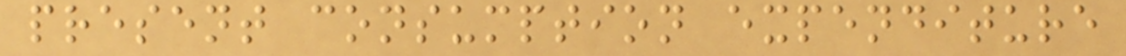present consumption expenditure
